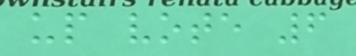up vote 6
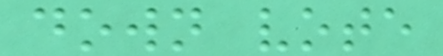down vote
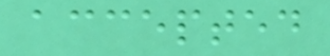accepted
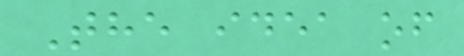The idea of
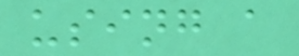using a
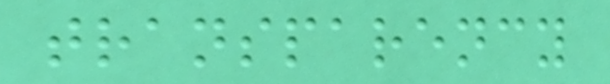transparency
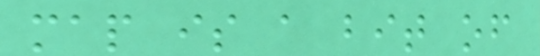map is a bit of
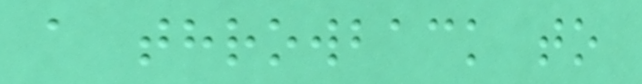a throwback to
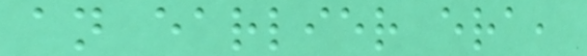an earlier era,
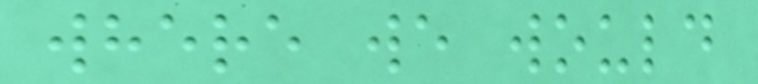where we would
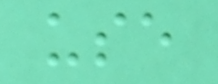use
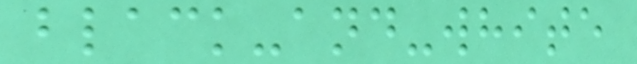black-and-white
